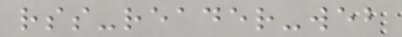rss-reader-web
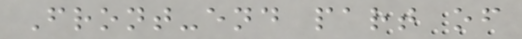Front-end part of
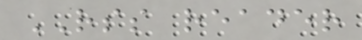RSS reader
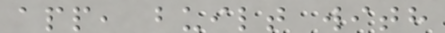app, built with
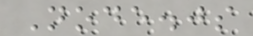Node.js
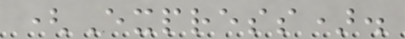(Express).
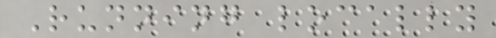Running locally
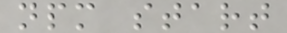npm start
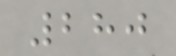280
